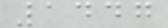1447
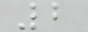2
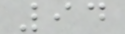94
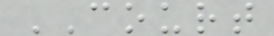COURT
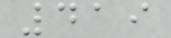419
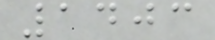1403
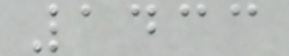1433
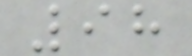98
